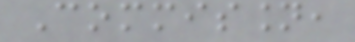Commission,
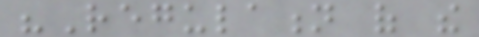"Regulation of the
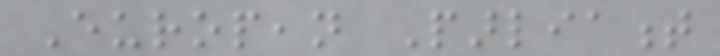European Parliament
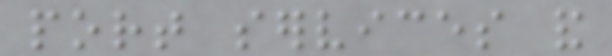port services and
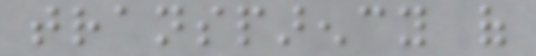transparency of
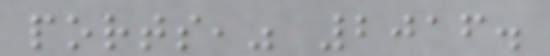ports," 2016.
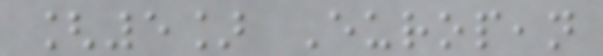[5] European
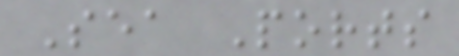Sea Ports
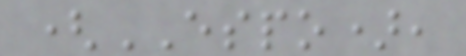(ESPO),
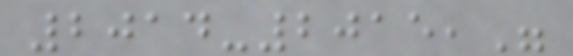2014-2015,"
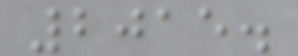2015.
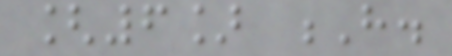[6] H.
